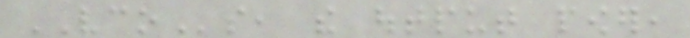VCOs, the output power,
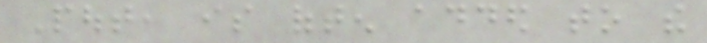Pout, is often added to the
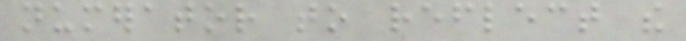numerator to reflect the
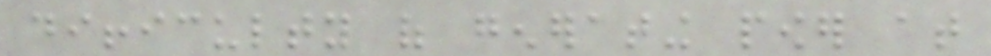difficulty of generating power at
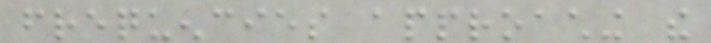frequencies approaching the
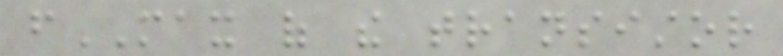fMAX of the transistor
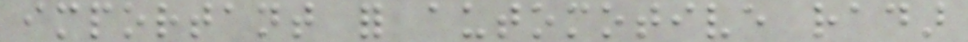important for automotive radar
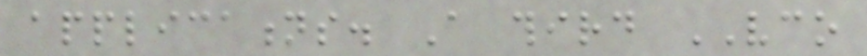applications. A third VCO
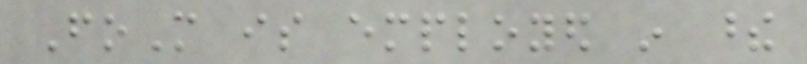FoM is employed in these
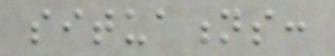situations:
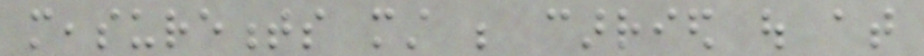measurements must be carried out at
